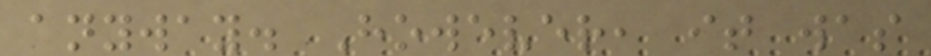anyway. However, it was
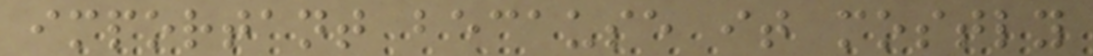important because it mostly
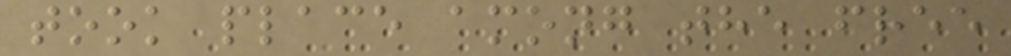took place among the free
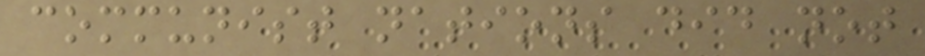communist nations did not
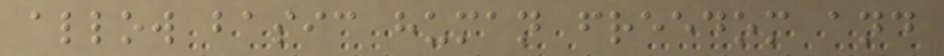allow basic human freedom and
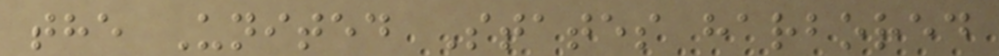the United States harbored
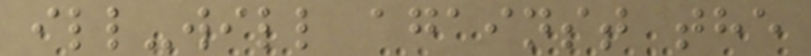ill-will against the
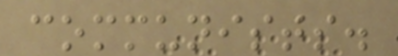communists.
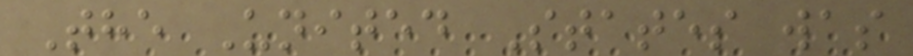The United States was
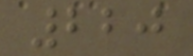220
